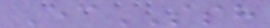EcSSH
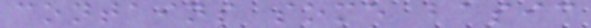contains some basic
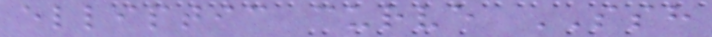elliptic curve SSH
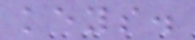keys.
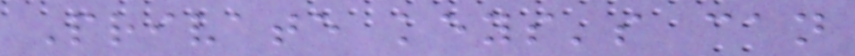Private keys's can
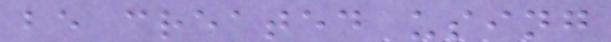be created using
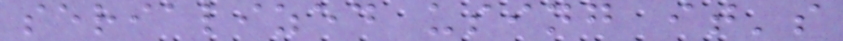serialized using it's
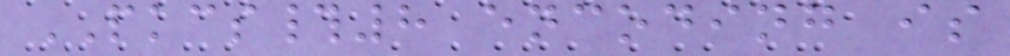PKCS#8 encoding is
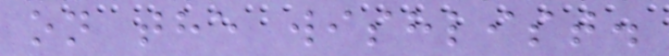on the wishlist.
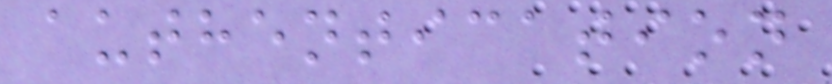authentication
